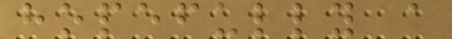hopefully a
